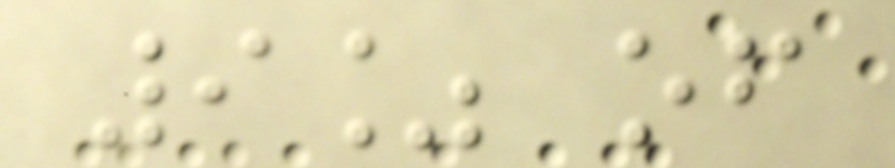9% of
